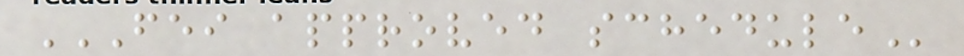FEI APPROVED SCHEDULE
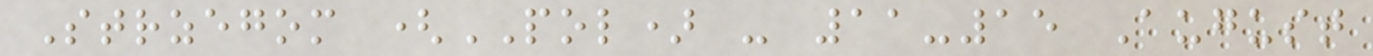Strzegom (POL) - 11-15 August
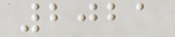2021
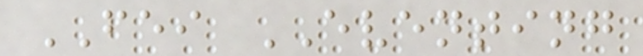FEI EVENTING
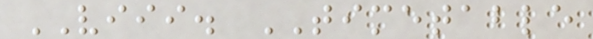VIII. TIMETABLE
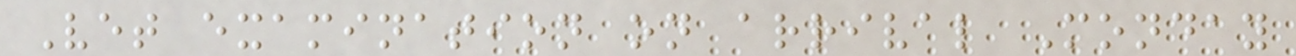Vet examination on arrival Monday
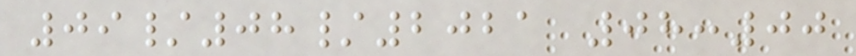09/08/2021 08:00
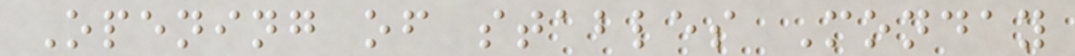Opening of stables Monday
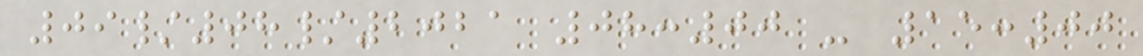09/08/2021 08:00 - 15:00
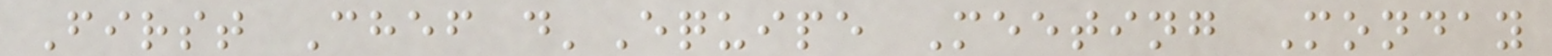First Chef d'Equipe Meeting Monday
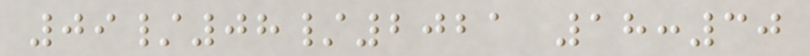09/08/2021 18:30
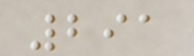291
